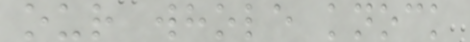our whole knock
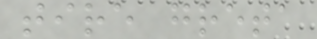tire greta
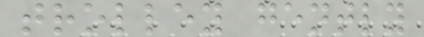trolley gently
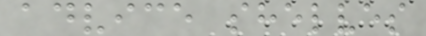advice shelves
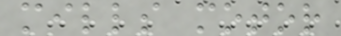mills motor
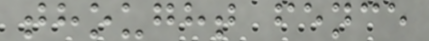thought fence
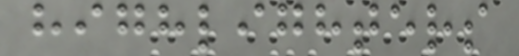highlighters
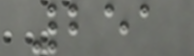251
